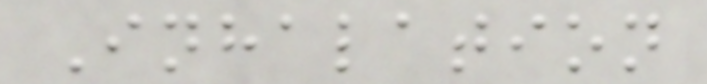Inhalation
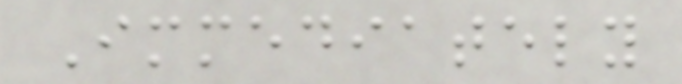Immediately
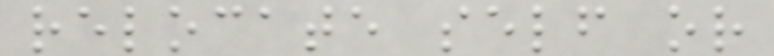relocate self or
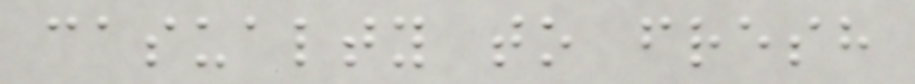casualty to fresh
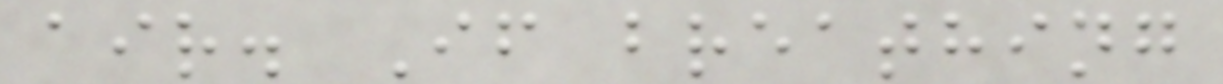air. If breathing
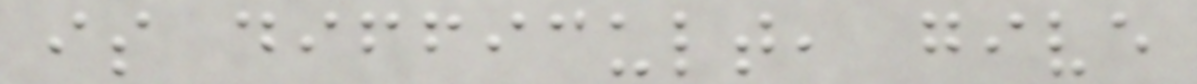is difficult, give
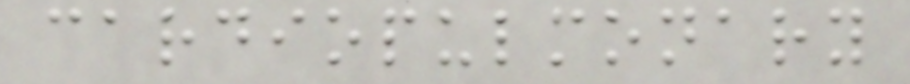cardiopulmonary
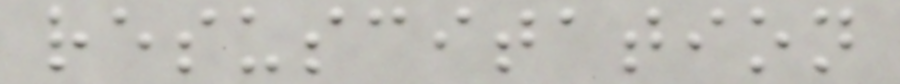resuscitation
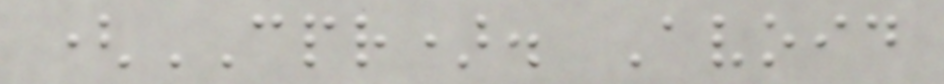(CPR). Avoid
